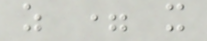z = x
